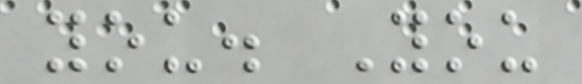you. You
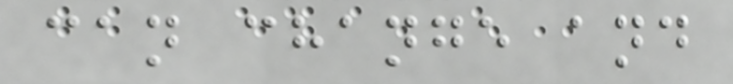can change and
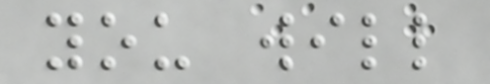you will
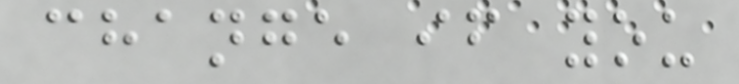change if you
